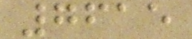7615
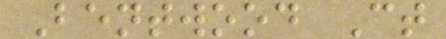Bentwood Ct
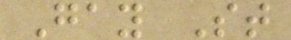Gay St
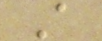A
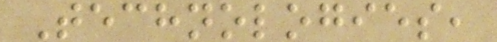Technologies,
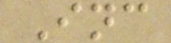Inc
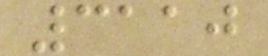3110
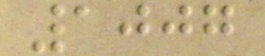1007
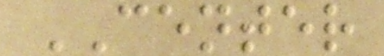CENTER
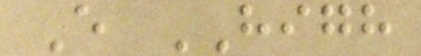E HIGH
